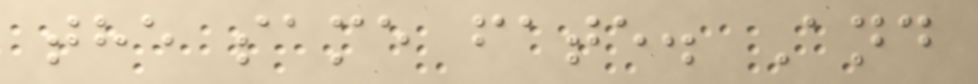the same fate. And
